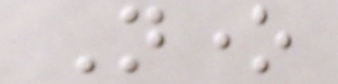None
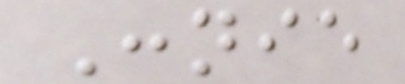Connie
